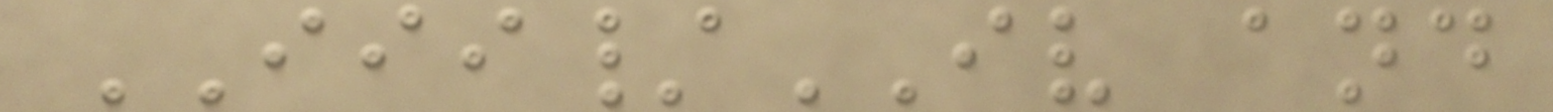III/IV and
